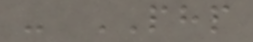- PHP
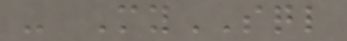- MySQL
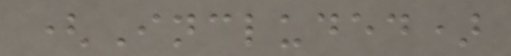(Included)
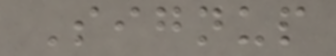Signup
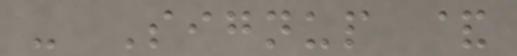- Signup &
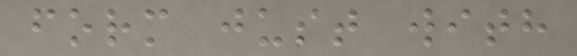form just with
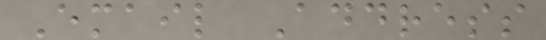Email Address
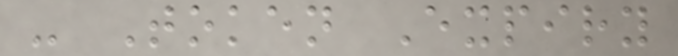- Token Expiry
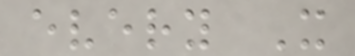every X
